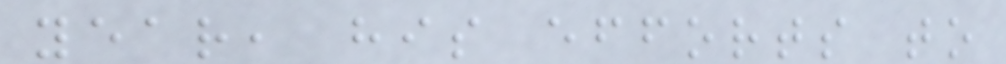year, his efforts to
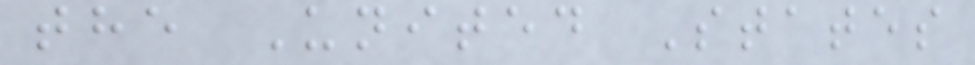the United States
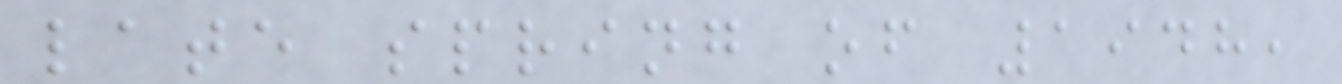late spring of 1948,
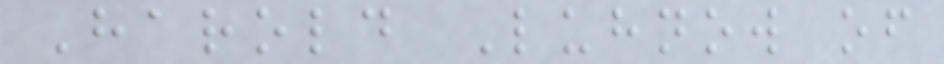Harold Luhnow of
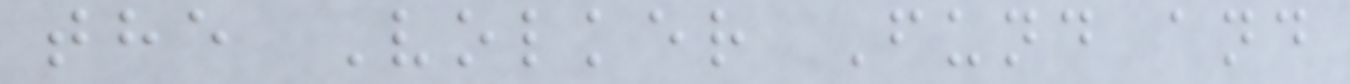the Volker Fund and
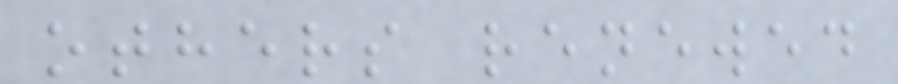others renewed
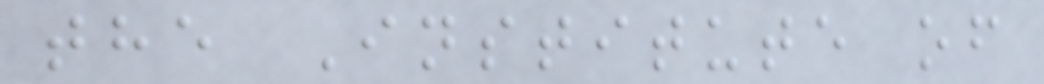the Institute of
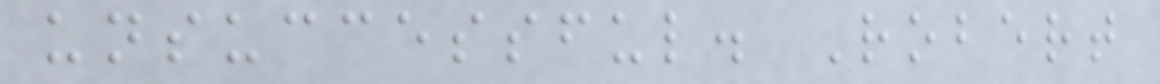unsuccessful. Robert
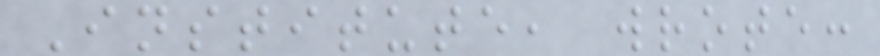Institute, wrote:
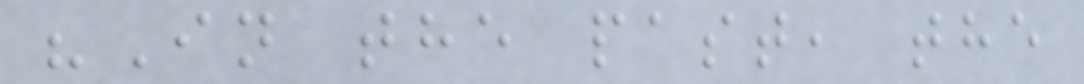"In the past, the
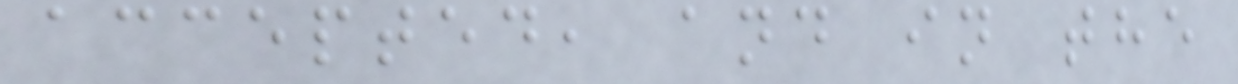accepted, and in the
